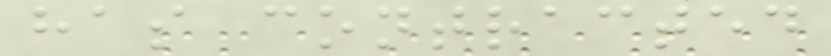has contracted
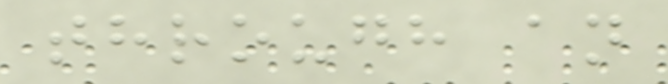through an
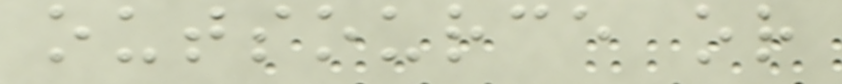outsource or
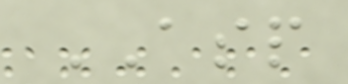ASP
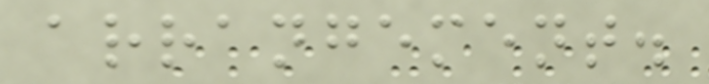arrangement.
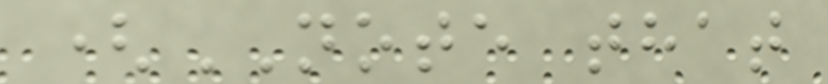(NOTE that
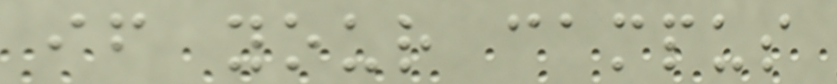if your campus
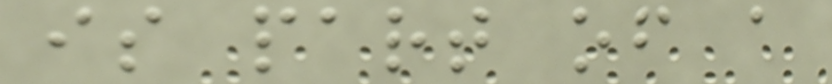is part of a
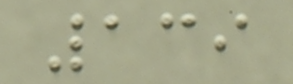139
